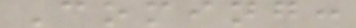Coming:
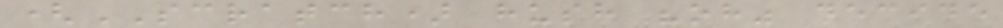(SCRATCH) hush "oh" decide
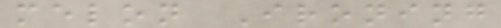melon Ironing
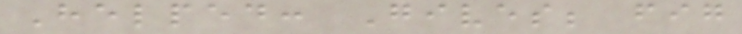Helped: Gives; fig
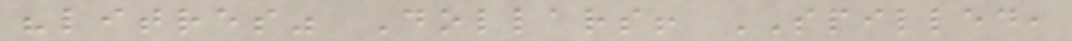"litres" Dollars! SPILLED,
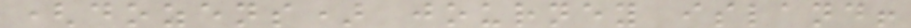(dozens) journey island!
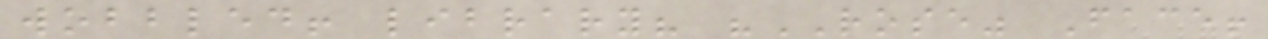wobbled! library? "ROSE" Face!
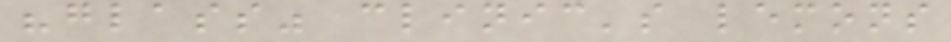"glass" clinic's lemons
